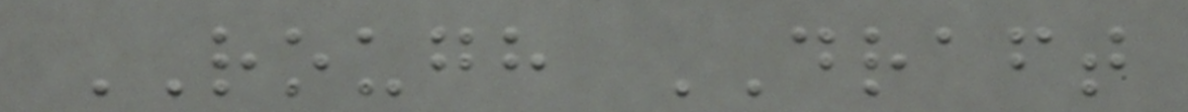ROUGH DRAFT
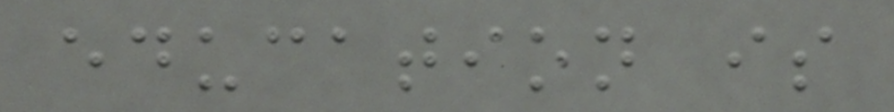education is
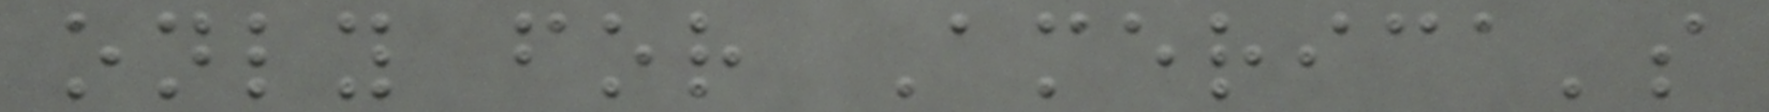only for America's
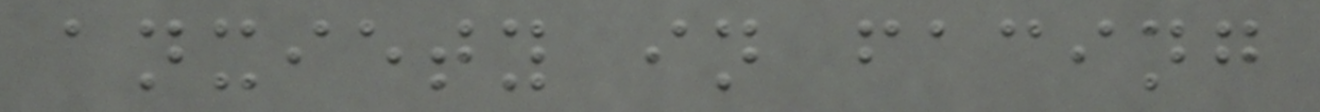anxiety in facing
